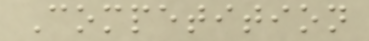Competition
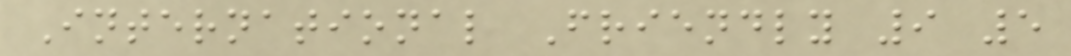International Friendly 9 5
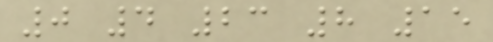0 4 23 8 15
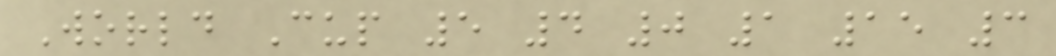World Cup 5 4 0 1 15 3
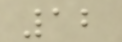12
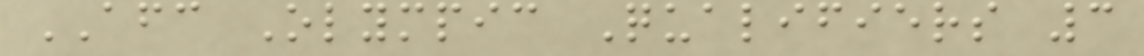AFC Olympic Qualifiers 3
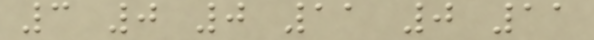3 0 0 11 0 11
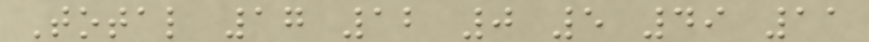Total 17 12 0 5 49 11
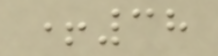+38
